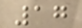17
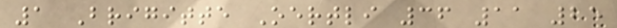1 Brigitte Oertli 36 11 25
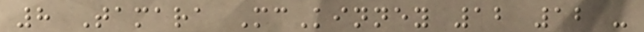8 Tamara McKinney 12 12 -
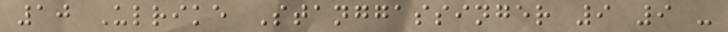10 Ulrike Stanggassinger 9 9 -
